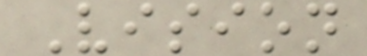Vision
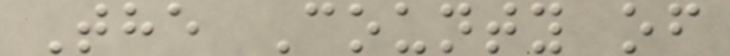The County of
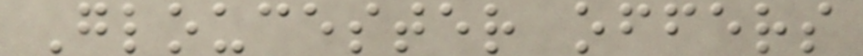Gloucester offers
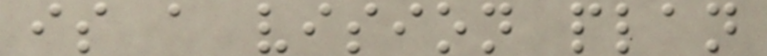is a vision plan
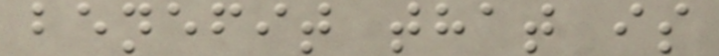benefit that is
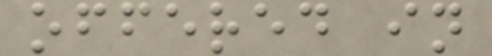offered in
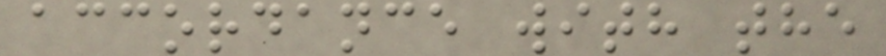accordance with the
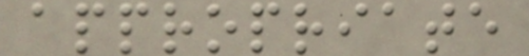appropriate
